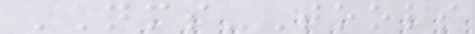NMS-Tools
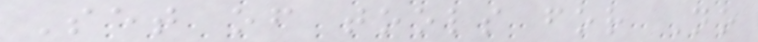Set of tools for No
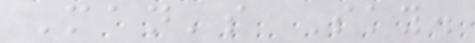Man's Sky.
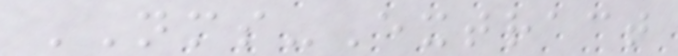NMS-Extract
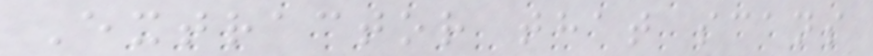Extractor that scans
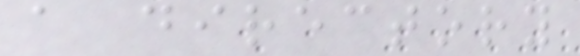a directory
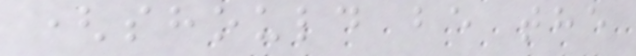(should be the
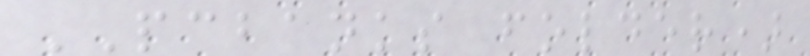PCBANKS folder)
